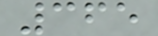365
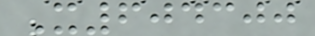X604300
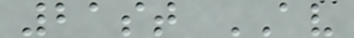21st AV
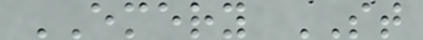EMERY ST
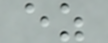ez
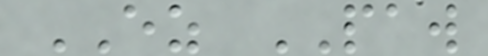EZ PAW
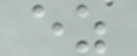ez
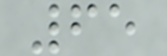65
